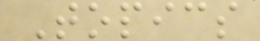Topics
